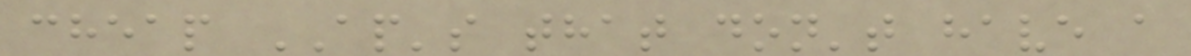cheap AP's that don't have a
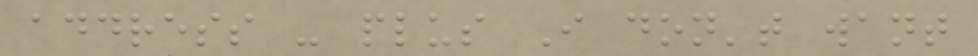address - plus I don't want
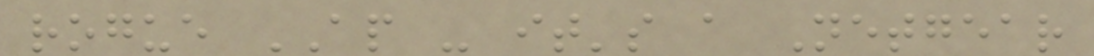rogue AP - it's a Netgear
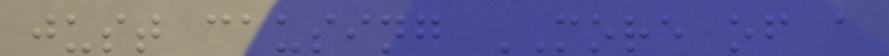just causing MORE of a
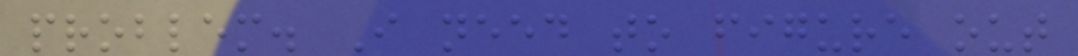problem. I need to figure out
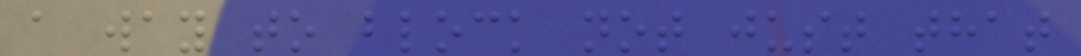a way to block not just that
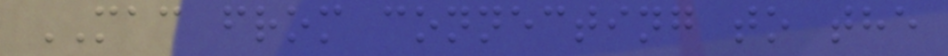MAC from connecting to the
